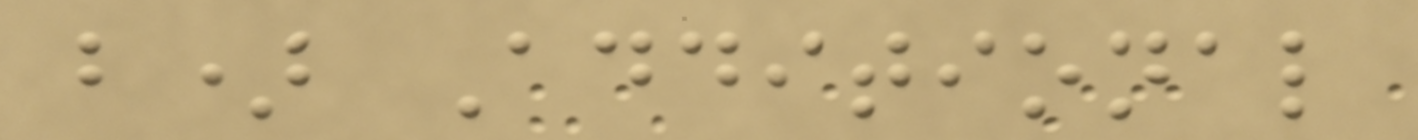b) Additional
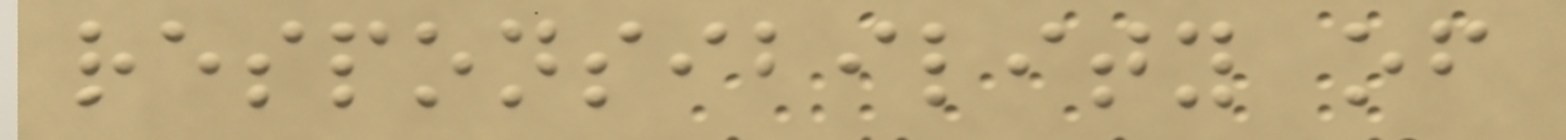responsibility of
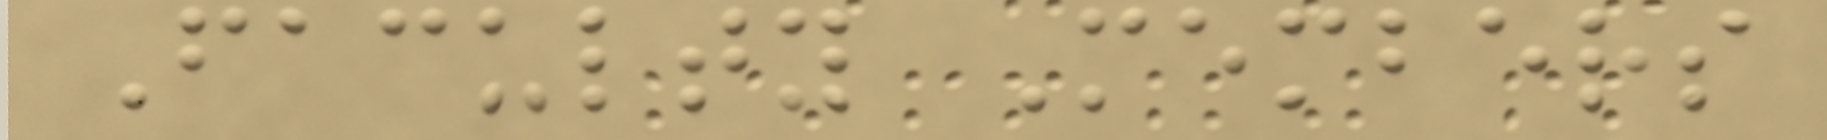Faculty Members
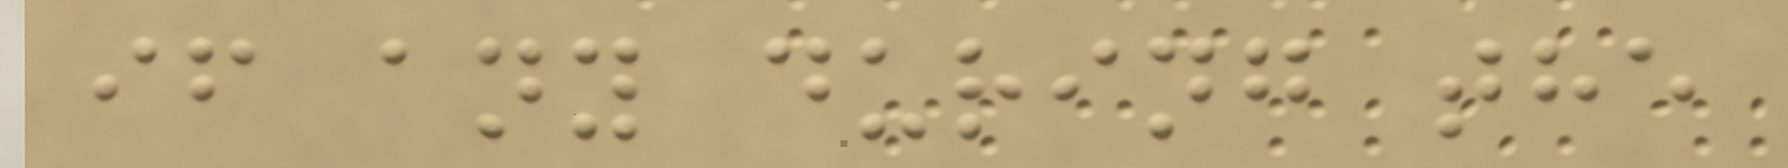if any during the
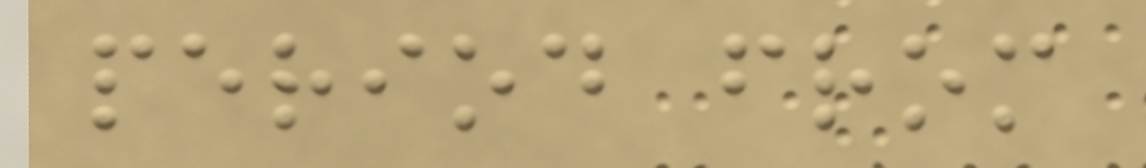period from
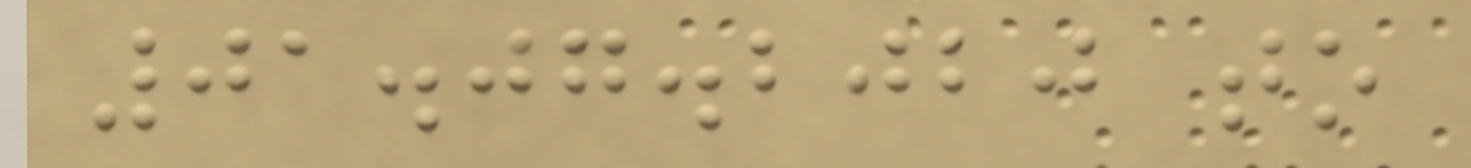01.07.2020 to
